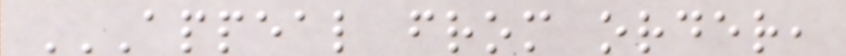APPEAL FROM ORDER,
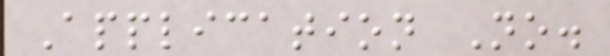Application No.
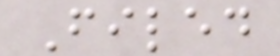Filed
